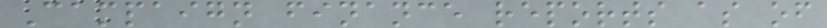Campaign finance reports as of
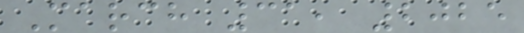March 31, 2025
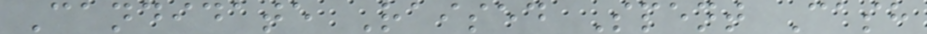Candidate Raised Spent Cash
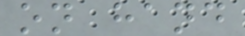on hand
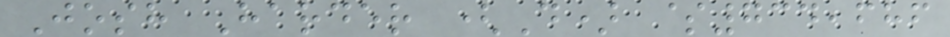Josh Harder (D) $734,686
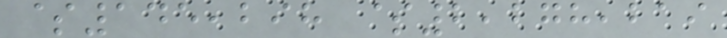$145,298 $2,278,219
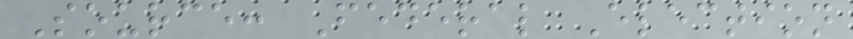Source: Federal Election
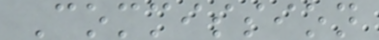Commission
